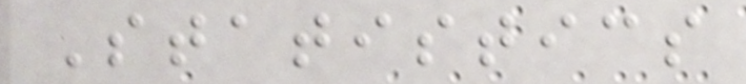Statistics
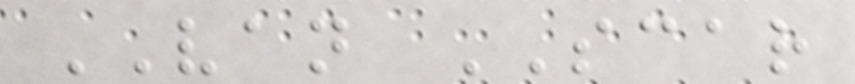VAN SCAR
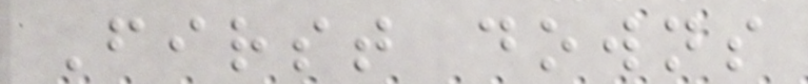First downs
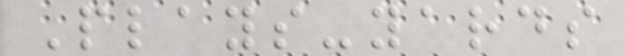Plays-yards
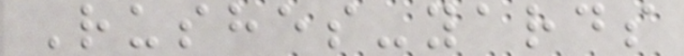Rushes-yards
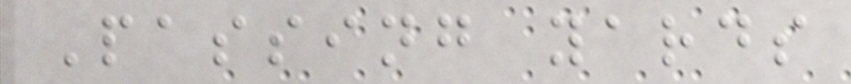Passing yards
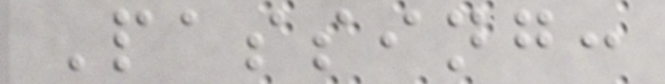Passing:
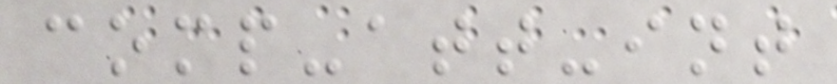comp-att-int
